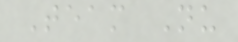Team Nu
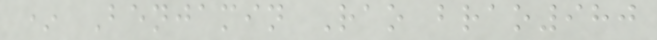* Benjamin Rao brao980
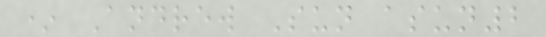* Andrew Sun asun2
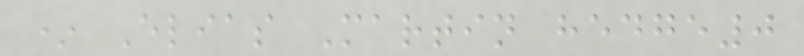* Elias Martin hedge0
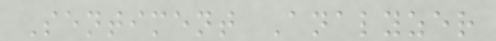Sentiment Analyzer
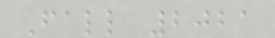Fall 2021
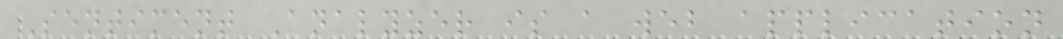Sentiment Analyzer is a web application
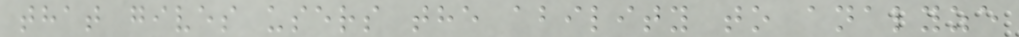that gives users the ability to analyze
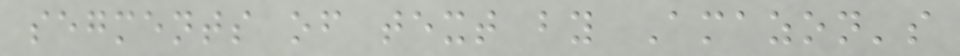segments of text by Amazon's
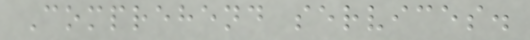Comprehend services.
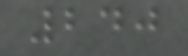240
